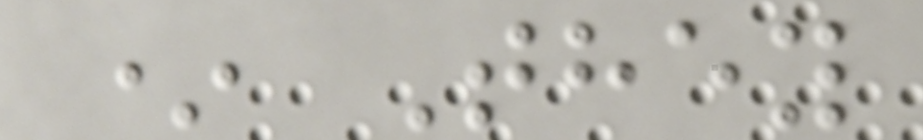* They
